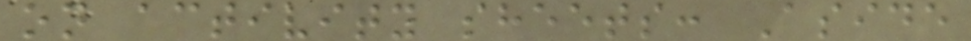on activity sheets: Aside
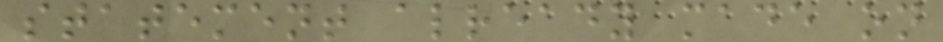statement already made on
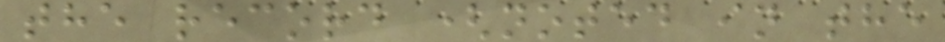the record (noted in the
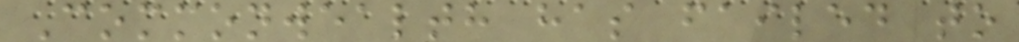Commonwealth has failed to
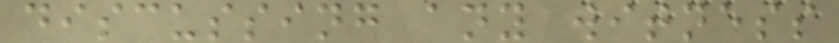discussing any witness
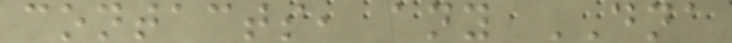contacts, any DNA
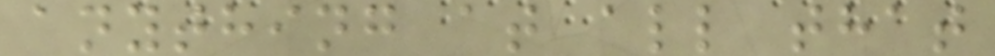anything at all that
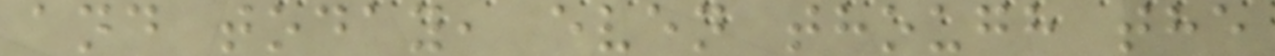and today, even though the
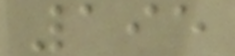195
